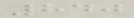840
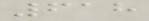618
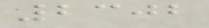2302
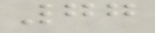77
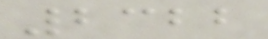2322
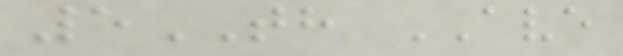5TH AVE
